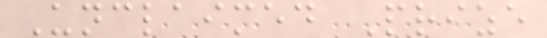Unclaimed Prize
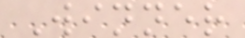Winner
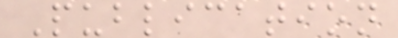Publication
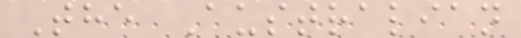The Australian
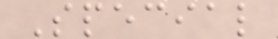Special
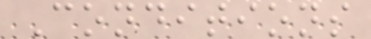Conditions
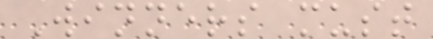Winners must
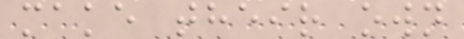make their own
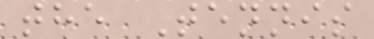the Tennis
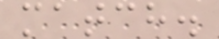match.
